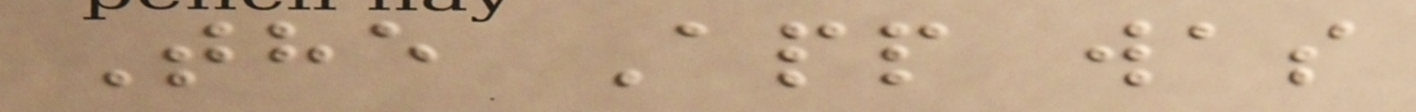The App was
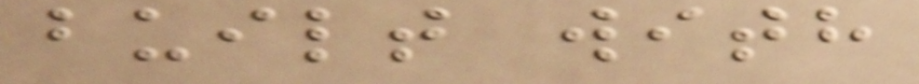built with
